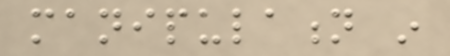manipulation in
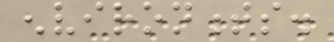environments.
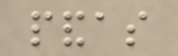pandas
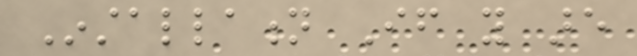Installation If you are
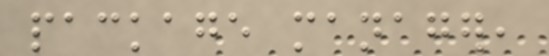package manager,
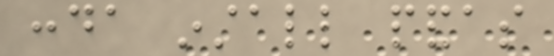conda install pandas
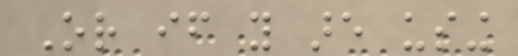Or if you are using
